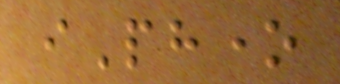iPhone
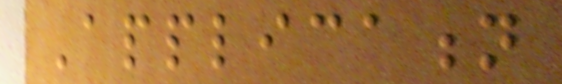Application
